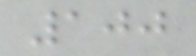100
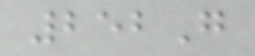252G
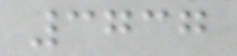3737
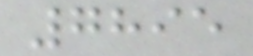7895
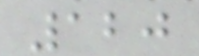120
